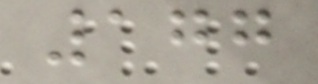177
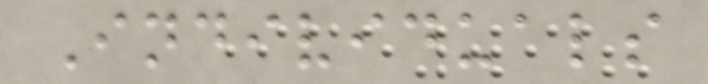Individuals
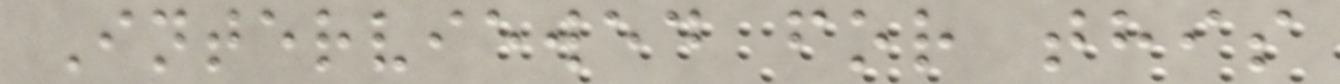Interviewed for this
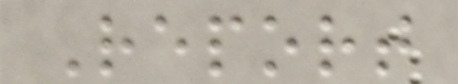Report
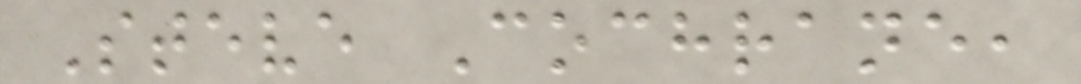Steve Cochrane,
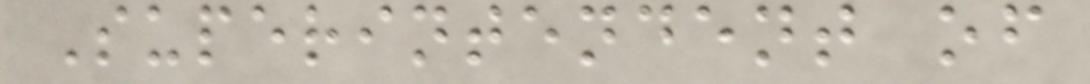Superintendent of
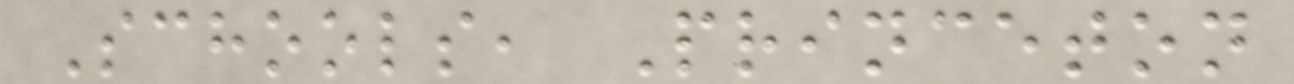Schools, Princeton
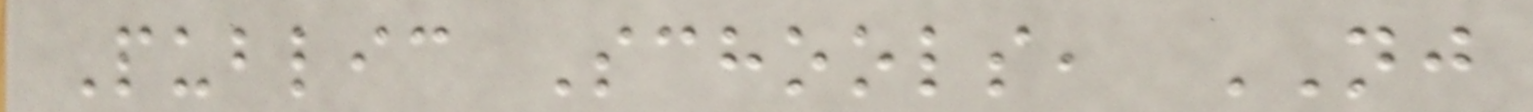Public Schools, NJ
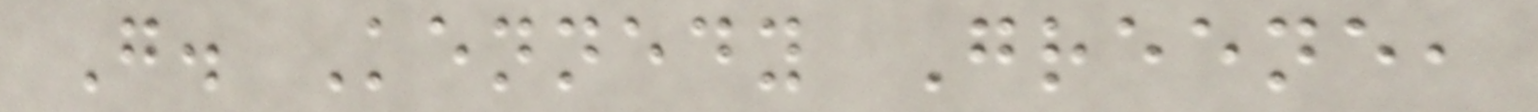G. Kennedy Greene,
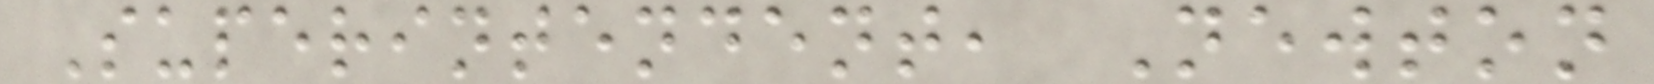Superintendent, Newton
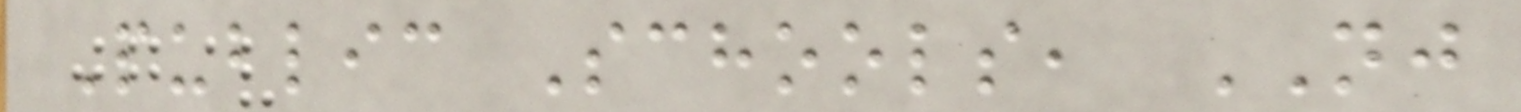Public Schools, NJ
